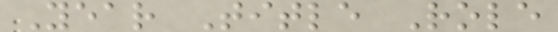Year Title Role
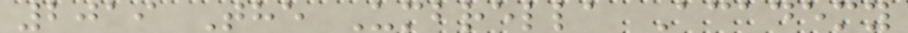2019 The Umbrella Academy
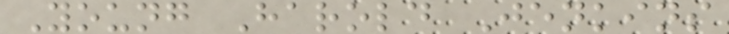Young Harold Jenkins
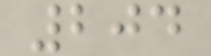204
